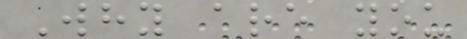Why are you
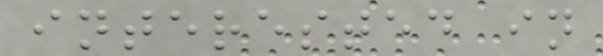interested in
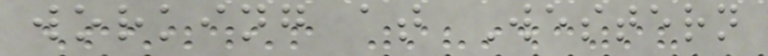working at Western
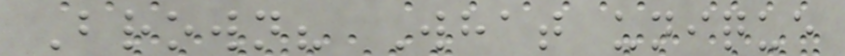Brown? What unique
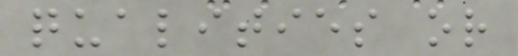qualities or
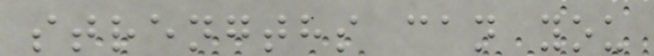strengths can you
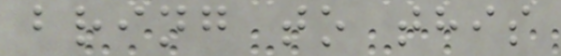bring to this
